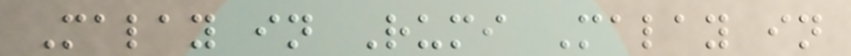Malay in Rumi Malay in
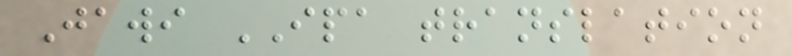Jawi IPA translation
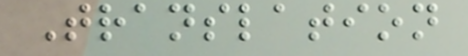Translation
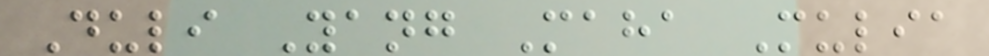Duli Yang Maha Mulia
